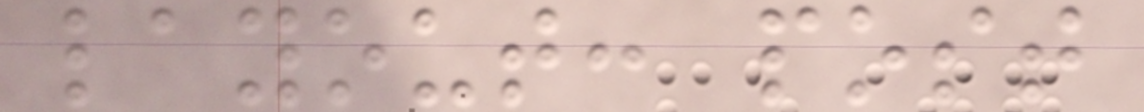layout: post
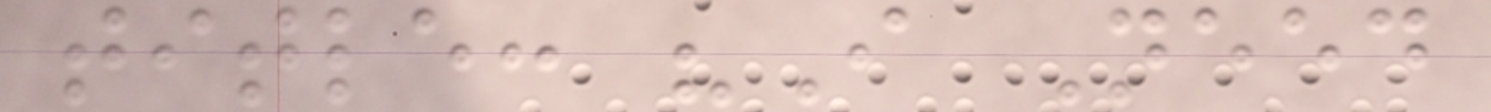title: "I Need
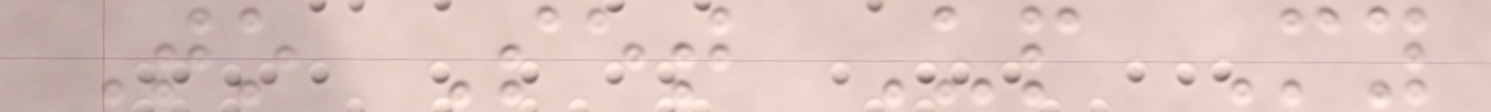To Set Up My
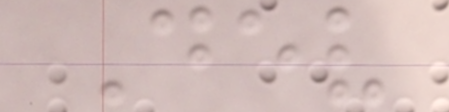Dev
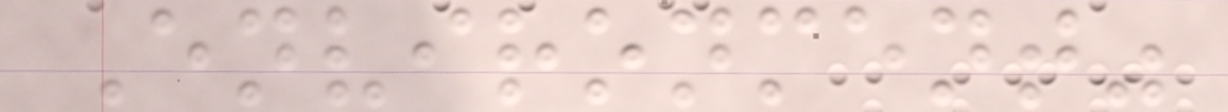Environment"
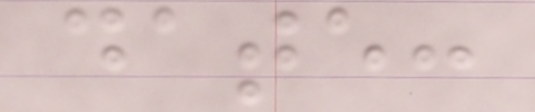date:
